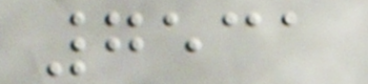7531
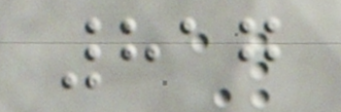817
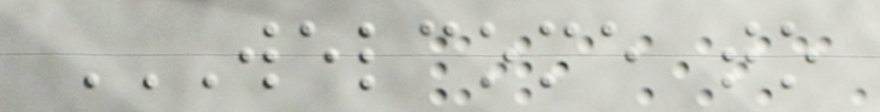WELCOME TO
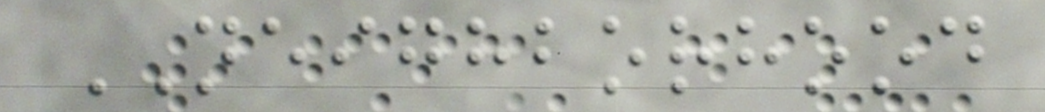NEIGHBORHOOD
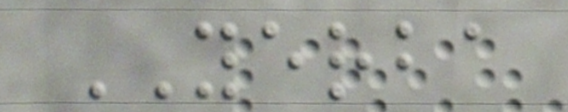YERBA
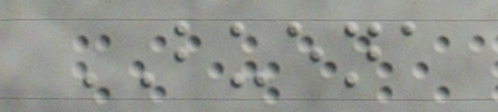BUENA
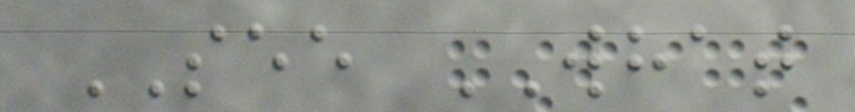SEE WHAT
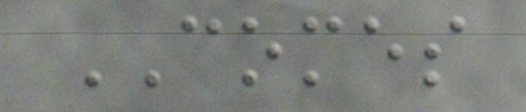COMES
